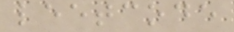leetcode
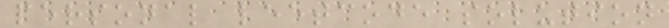personal leetcode solution
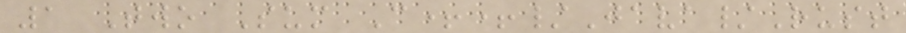1 Two Sum C++/Java/Rust
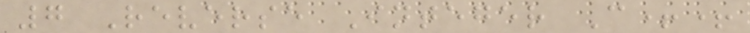7 Reverse Integer C++
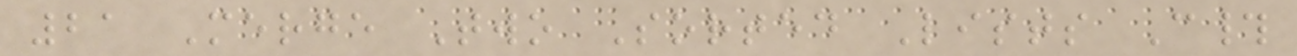21 Merge Two Sorted Lists C#
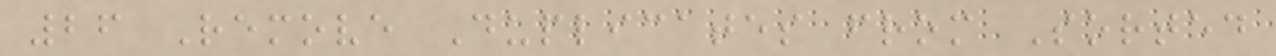26 Remove Duplicates from Sorted
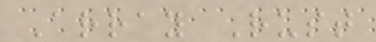Array Rust
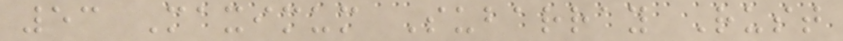53 Maximum Subarray Rust
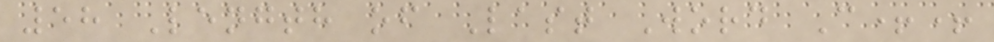58 Length of Last Word C++
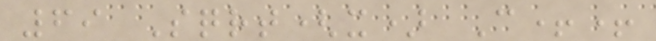69 Sqrt(x) C++
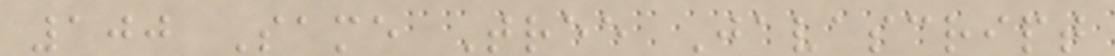100 Same Tree Javascript
